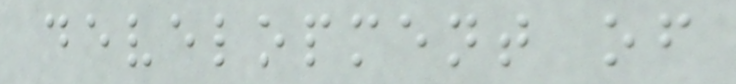development of
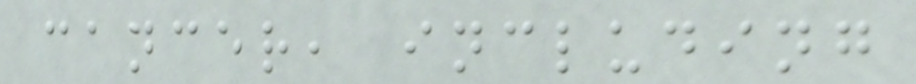cancer, including
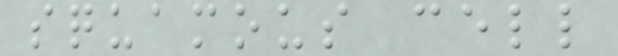squamous cell
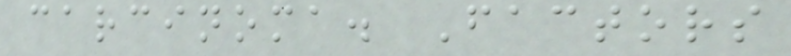carcinoma. Factors
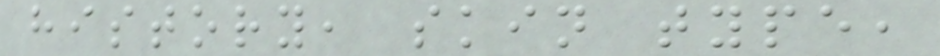history, skin type,
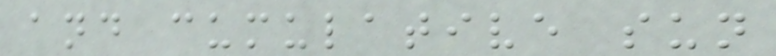and cumulative sun
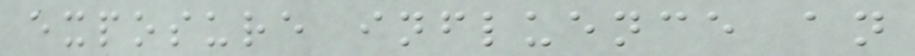exposure influence an
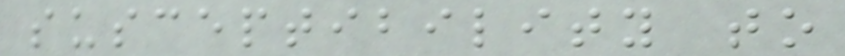susceptibility to
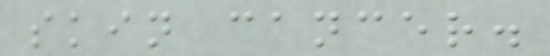skin cancer.
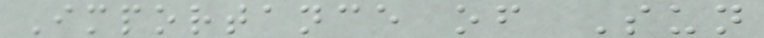Importance of Sun
